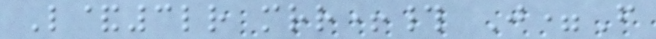L&3lr mrr+# J=F
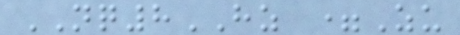NQ8HZ =Zu
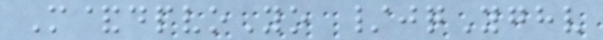M&dpvoYo /jqYghv
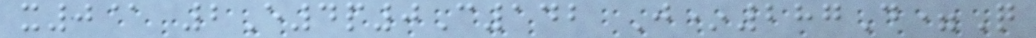x0@ 2E4p0C142 J*287D=Q
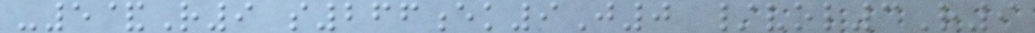-5&R9 s266ek9J0 /vol3R9
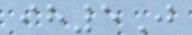ih5J
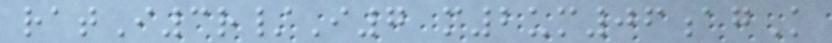ratI3r/I7 m2um06agK
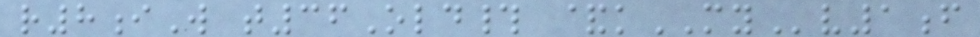r8iW t36Old# &kMYv1f
